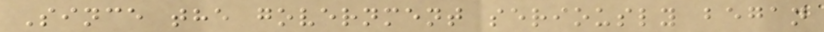Since the government seriously began
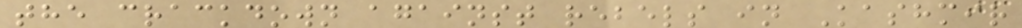the crackdown against rebels in Kashmir
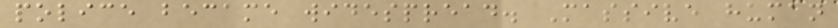police became widespread. Massive human
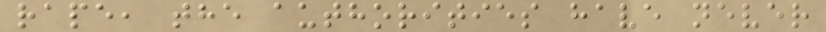rape, the authorities have never
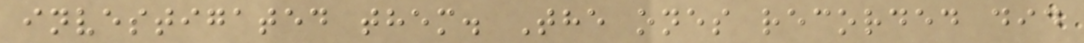investigated them. The ones recorded did
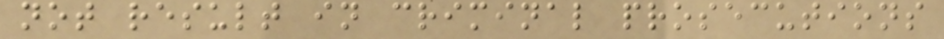not result in criminal prosecutions
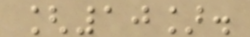[10].
